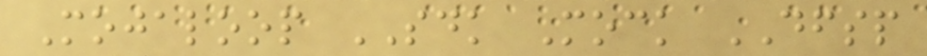Mojaloop SDK Mock DFSP
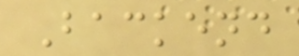Backend
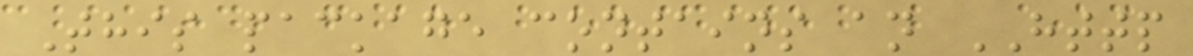This package contains an HTTP
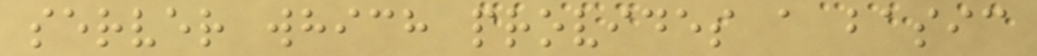server which provides a basic
